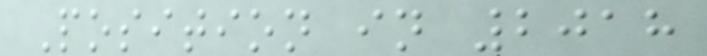Position in 2018
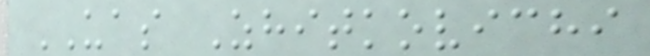UAS Zhitkovichi
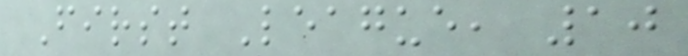First League, 10
